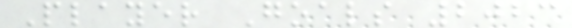Player Goals 2023
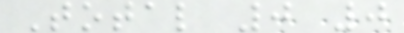Total 0 0
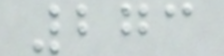273
